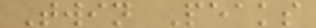Twin Peaks
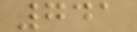741
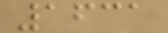1631
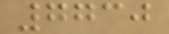7730
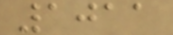1011
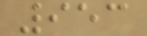953
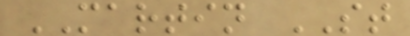MARTIN ST
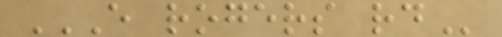E ROGERS RD
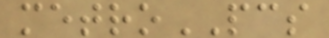metroPCS
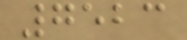7523
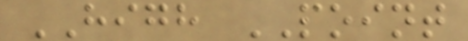HIGH POINT
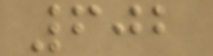602
